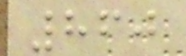860
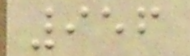956
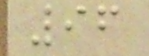96
